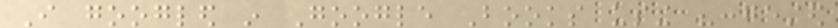I googled in Google Books using "congested
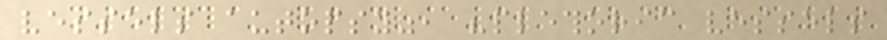vessels autopsy", "plethoric vessels
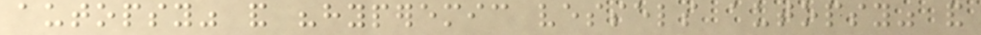autopsy" and "hyperemic vessels autopsy" and
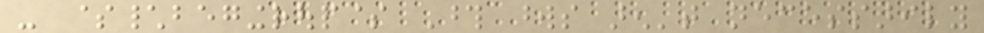- $\begingroup$ Those words aren't necessarily
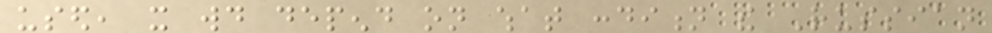used, it would depend on what condition the Russian
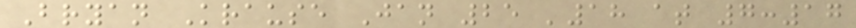Bryan Krause Jan 25 '18 at 7:17
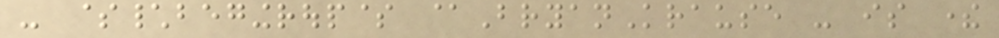- $\begingroup$ @BryanKrause - is there
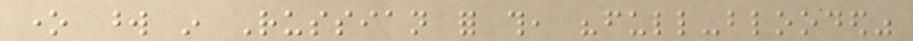one word in Russian for this, "full-blooded"
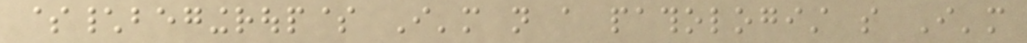$\begingroup$ I'm not a pathologist so I'm
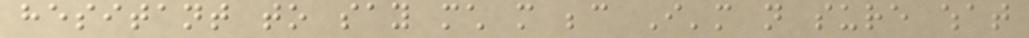hesitant to say much more because I'm not sure what
